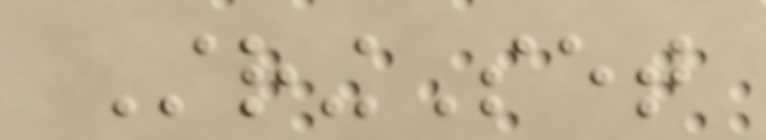StringSet
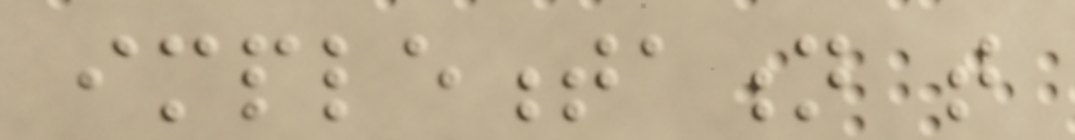implementation that
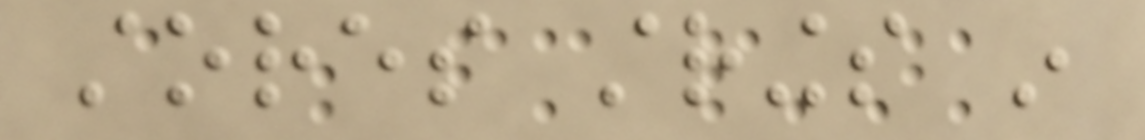stores strings in
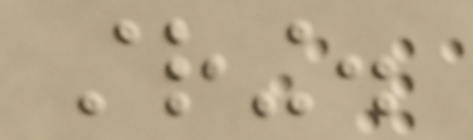string.
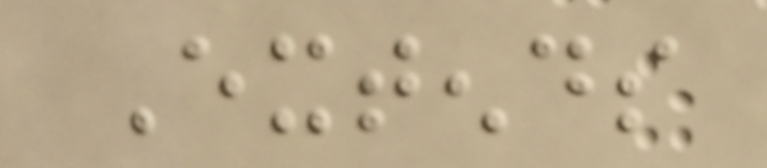Extends
